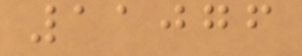11076
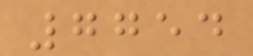7754
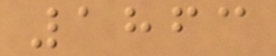1863
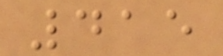415
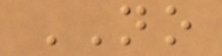NO
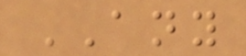ANY
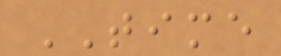TIME
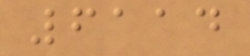6114
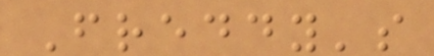Freddy's
